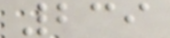239
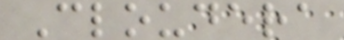Cloudera
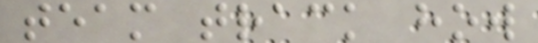team track how
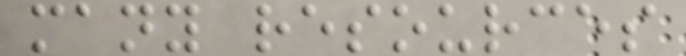many resources
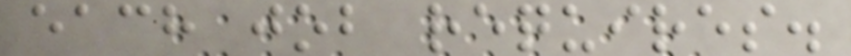each job requires.
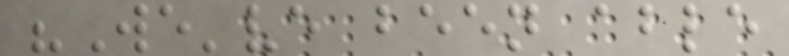"We've been able
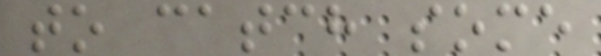to catch some
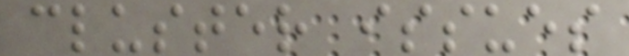cluster issues
